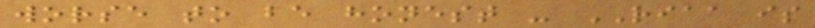worse to be honest - RIAA is
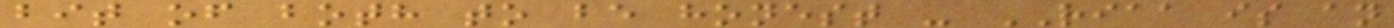bit of both to be honest - RIAA is an
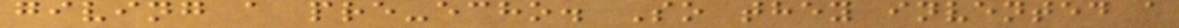giving a pre-echo. So they invented a
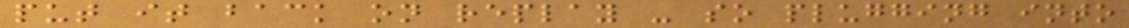put it back on replay - so plugging into
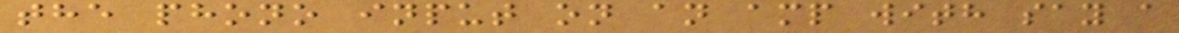the phono input on an amp with say a
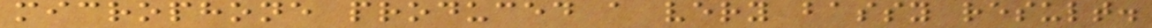microphone produced a very bassy result.
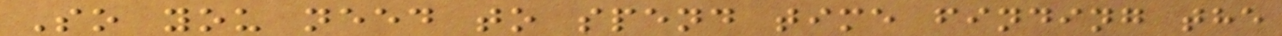So you need to spend time finding the
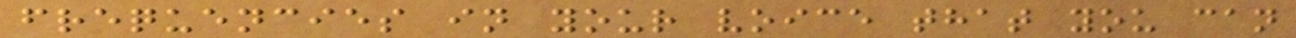frequencies in your voice that you can
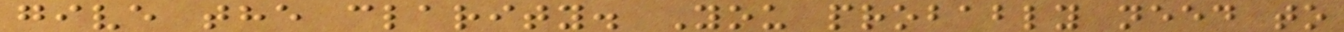give the clarity. You probably need to
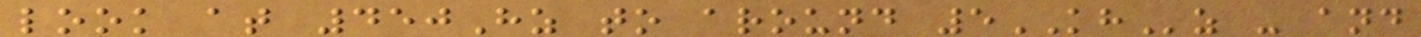look at 450Hz to around 5KHz - and
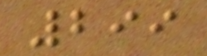299
